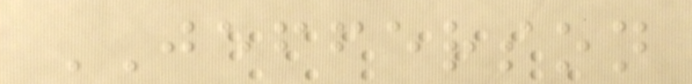JEFFERSON
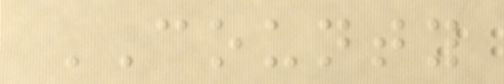COUNTY
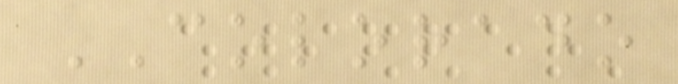COLORADO
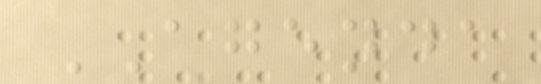AGENDA
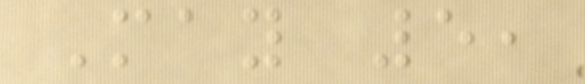May 5,
